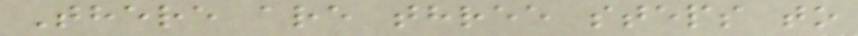There are three steps to
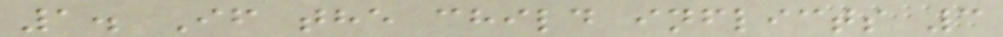1. If the child inflicts 3
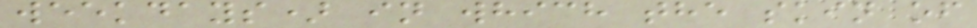weekdays) in which the skin of
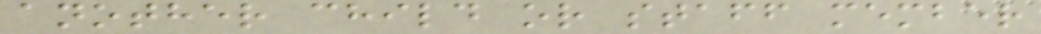another child or staff member
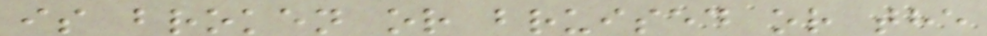is broken or bruised or the
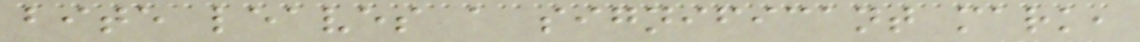bite leaves a significant mark,
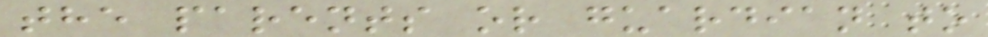the parents or guardian to
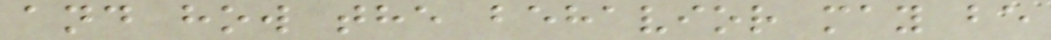and how the behavior may be
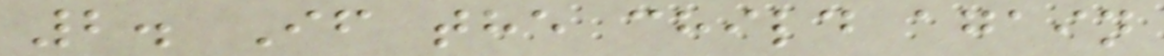2. If the child again
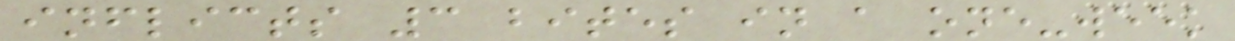inflicts 3 bites in a one-week
